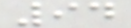94
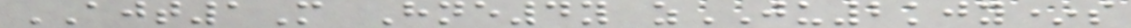AJT1M Hne4y zJU2kjy*s
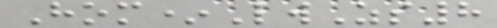Hom*LwZs8
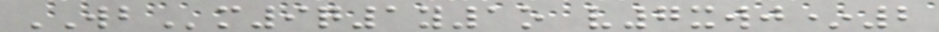WBm9q1y1o v7xwj*2
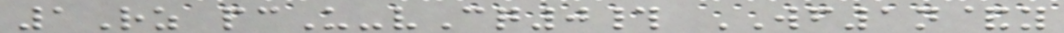1Rz pcU-vCq0# WF1n&y
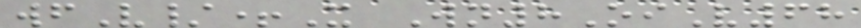wfV/+X Wn8OiV68
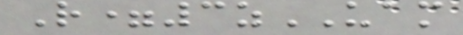R=3zUAM
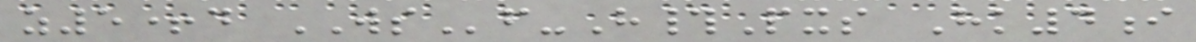z5+d WSf-H#Pxs Hk4i
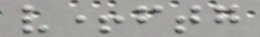v+ftg
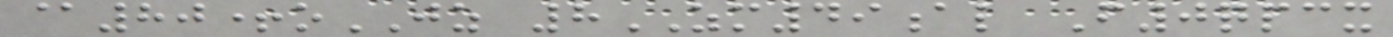@80+oJZ 8ZM49al F0qpcx
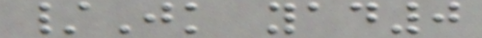/Jk yad0
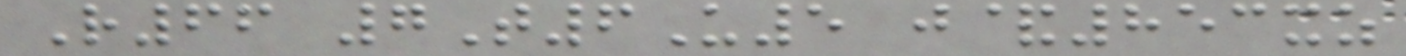R66 7T6U5 j&853xz
